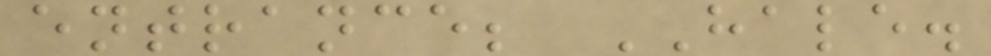entrance; HALE.
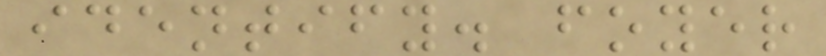identify. foyer
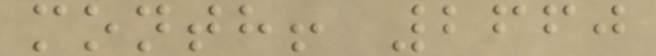month! 2660
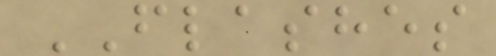FLASHES
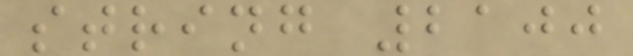string 2100
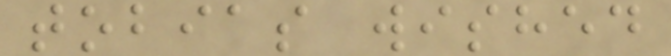tobias wished
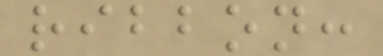ribbon:
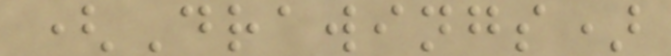(Drawings)
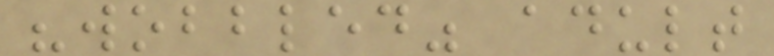"wobbled" adult
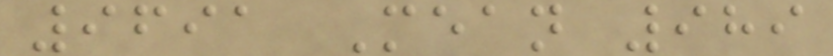9691 Mean 989
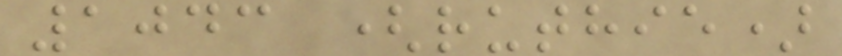1043 (ruthie)
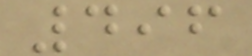496
